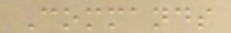Commands
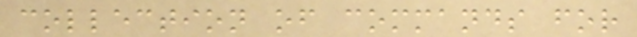collection of commands for
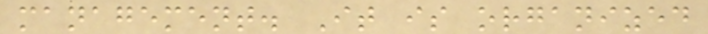management. It is organized
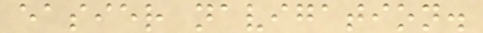easier navigation.
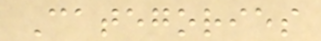Categories
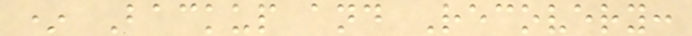* Backup and Recovery:
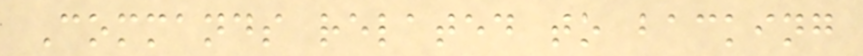Commands related to backing
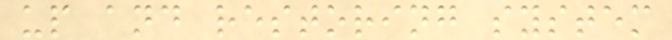up and restoring system
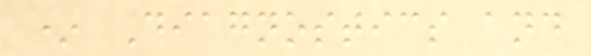* Diagnostics and
